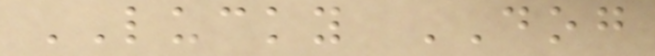LUCKY DOG
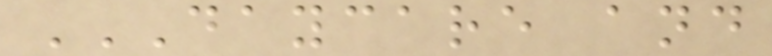DAYCARE AND
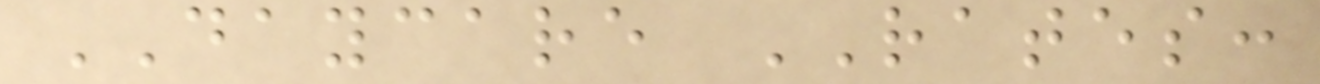DAYCARE RATES:
